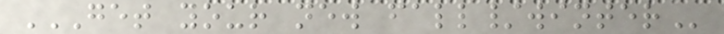GET YOUR NEW FALL/WINTER
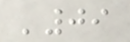'09
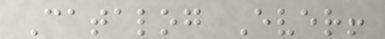Catalog Ever!
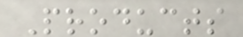Products
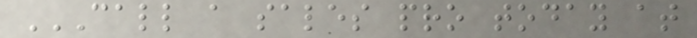CALL A SALES PRO TODAY AT
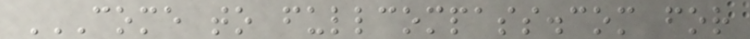COME TO FULLCOMPASS.COM FOR
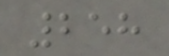258
